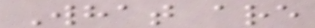What are
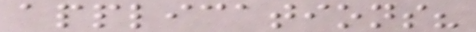applications?
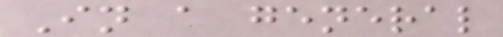In a general
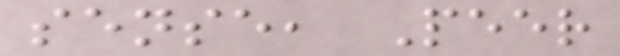sense, Peer
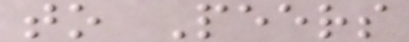to Peers
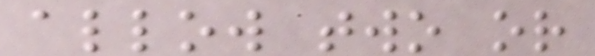allow two or
